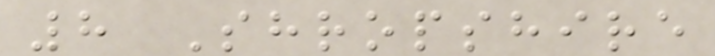8 Shropshire
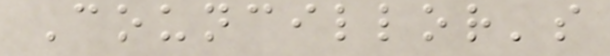Councillor's
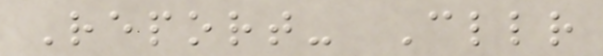Report- Cllr
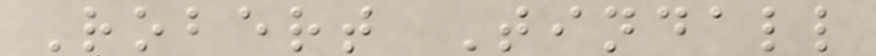Robert Tindall
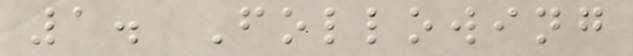1. Following
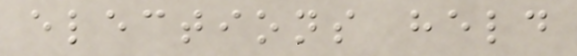elections held
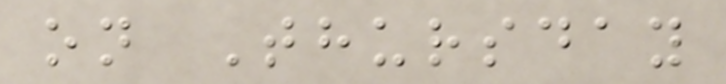on Thursday
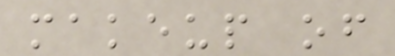makeup of
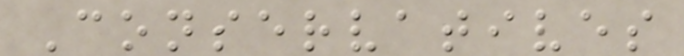Conservatives
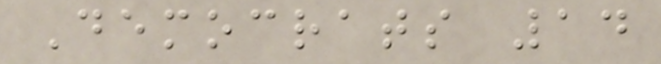Democrats 14
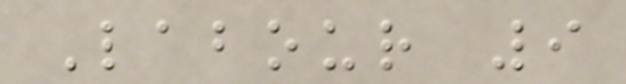Labour 9
